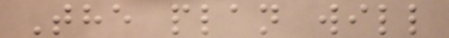The plan will
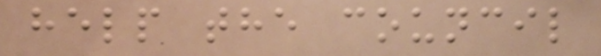help the council
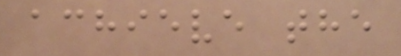achieve the
